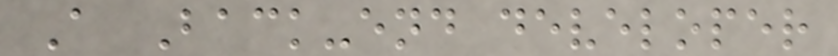A Back-end developer
